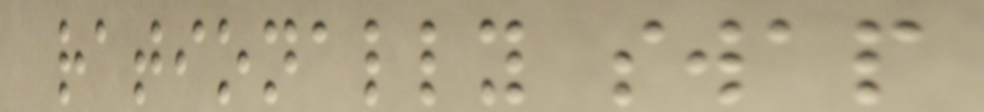rationally swap
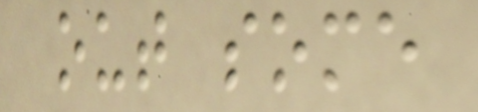out some
